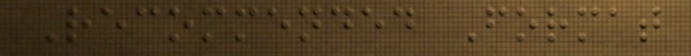Recommended Format
